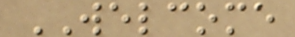WELCOME
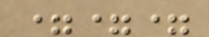===
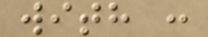with :
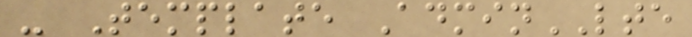- Template AdminLTE
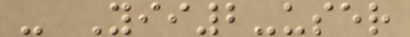- Yii2-user
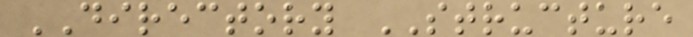DIRECTORY STRUCTURE
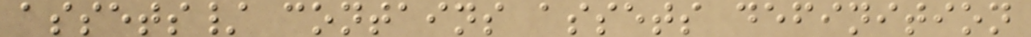assets/ contains assets definition
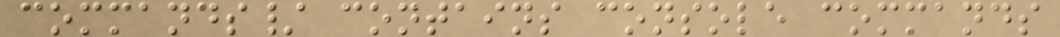commands/ contains console commands
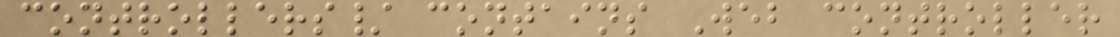controllers/ contains Web controller
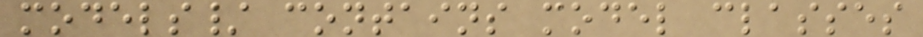models/ contains model classes
